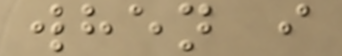when i
